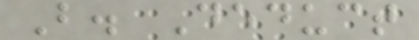B. Deduct
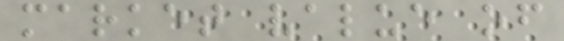market value of
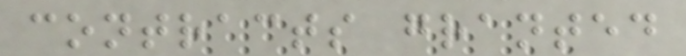contracts granted
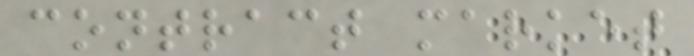contract market
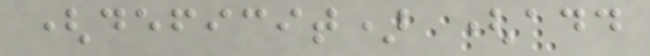(deficit) (add
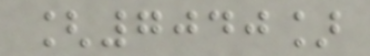[7040]
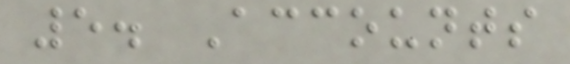5. Accounts
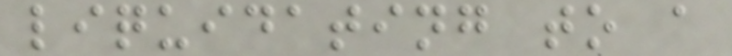liquidating to a
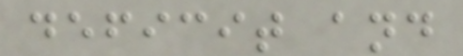deficit and
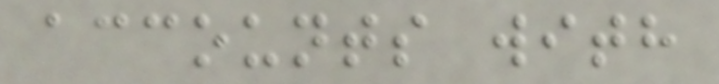accounts with
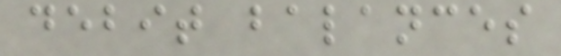debit balances
